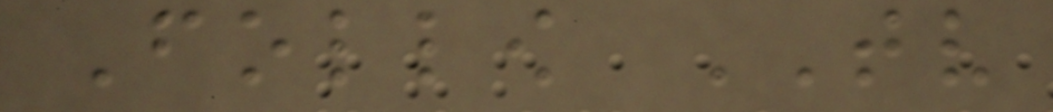Follow TV
